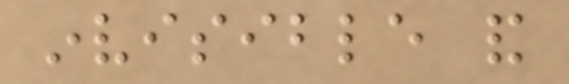invisible and
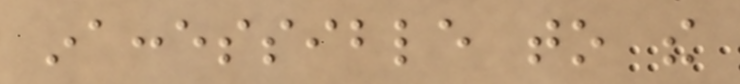inaccessible to the
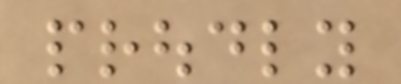proudly
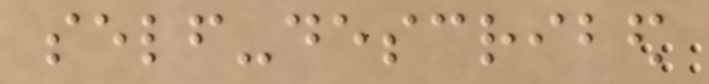self-described
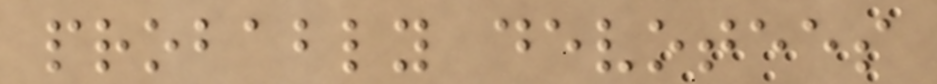probably devotees
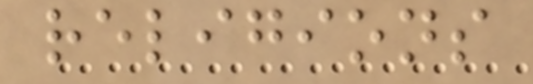religions
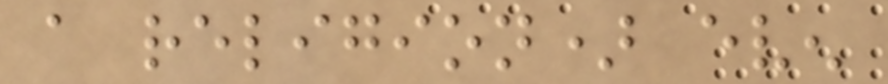a religion) even
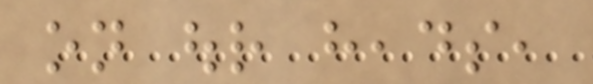on our heads,
